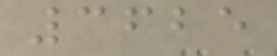3625
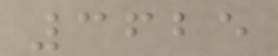3625
